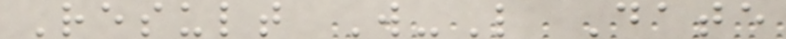Result W-L Date
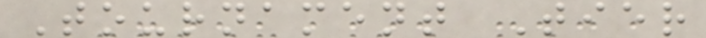Tournament Tier
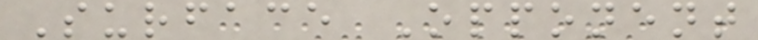Surface Opponent
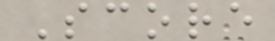Score
